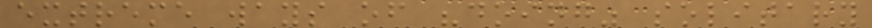extreme ways of "doing" solitary
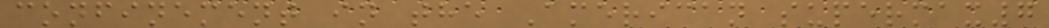confinement in the American supermax7
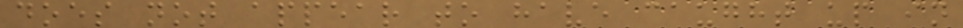does not appear to have caught up in
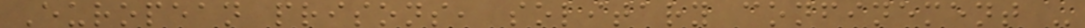European prisons, solitary confinement -
